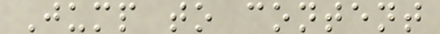Jump to content
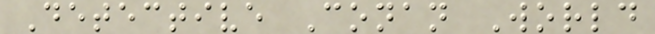Detective Conan World
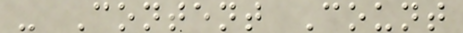- Content Count
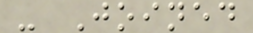- Joined
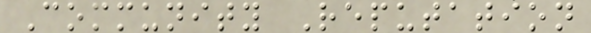Community Reputation
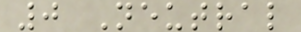0 Neutral
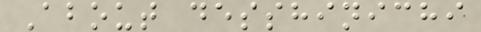About desshinichi
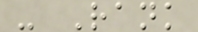- Rank
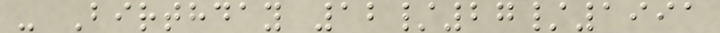- Birthday 12/27/1991
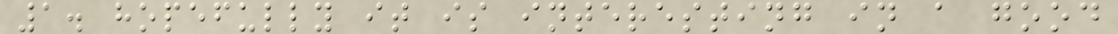1. hopefully it is interesting in a good
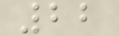22
